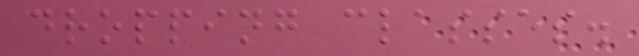dropping classes.
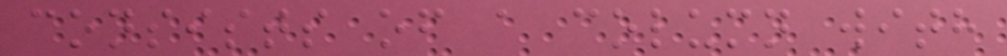consists of a column with
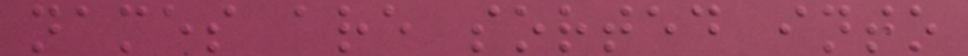names are sorted into
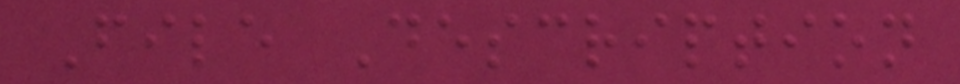File Description
